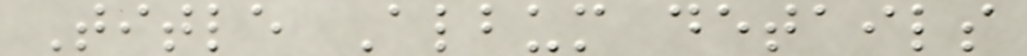Title Album details
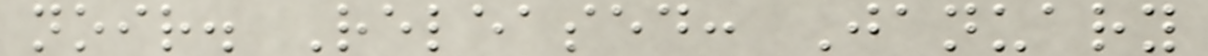noir. Released: January
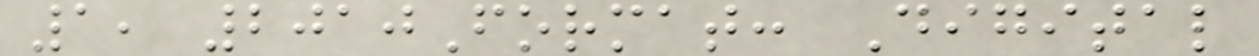1, 2010Format: Digital
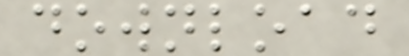download
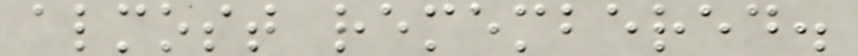almost remembered.
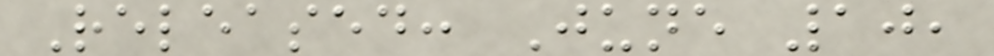Released: June 10,
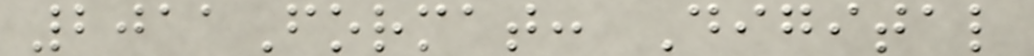2011Format: Digital
